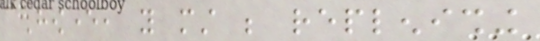However, you must be replenishing
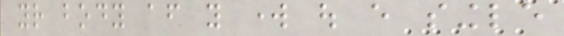your body after you work out every single
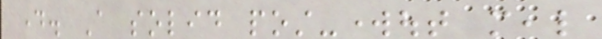day. A solid post-workout meal
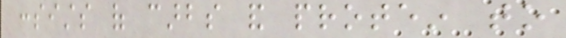consists of carbs and protein to
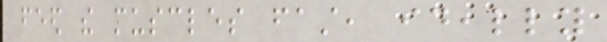feed the muscles fast, ideally
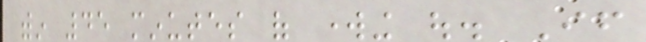within 45 minutes of working out. If
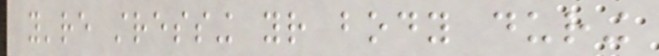you're stressing your body during
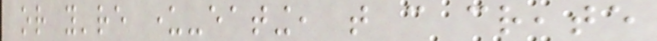or you're under-eating, that can create
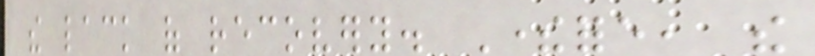the lack of recovery. Therefore, the
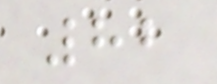82
